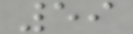59
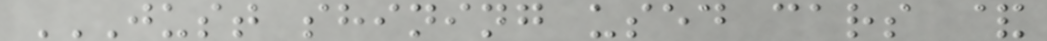JUST SHINING USED CARS &
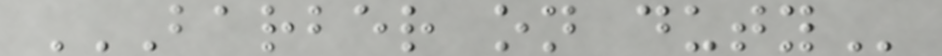BARBER ON DUTY
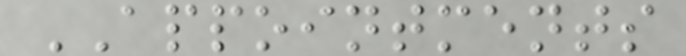APPOINTMENTS
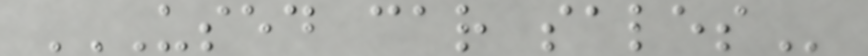USED CAR SALES
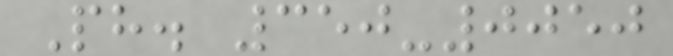Ph. 350-0050
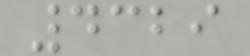4329
